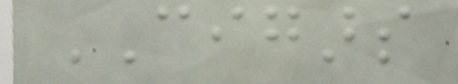CIGARS
